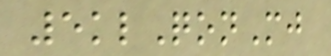5klQonMj
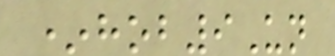*hob9Un
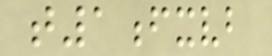t1fxvb
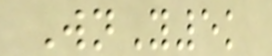WnY5k
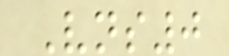Vns0
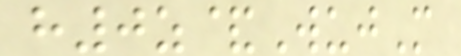h0z&WujM
